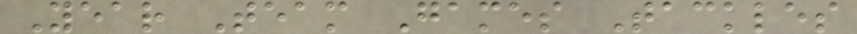Year Team Games Tackles
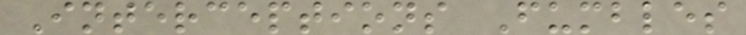Interceptions Fumbles
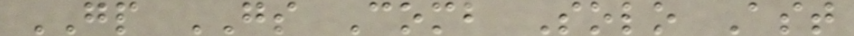GP GS Comb Solo Ast
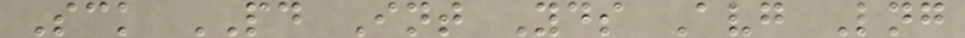Sck PD Int Yds Avg Lng
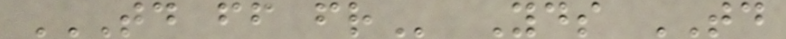TD FF FR Yds TD
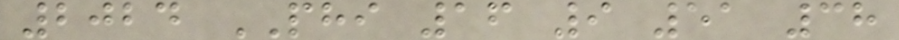2024 PHI 16 9 51 38
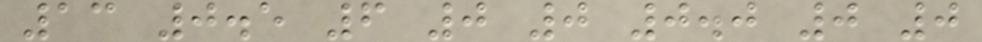13 0.5 6 0 0 0.0 0 0
